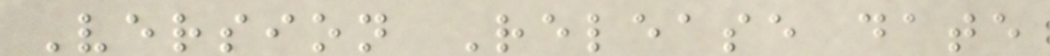Version Release date
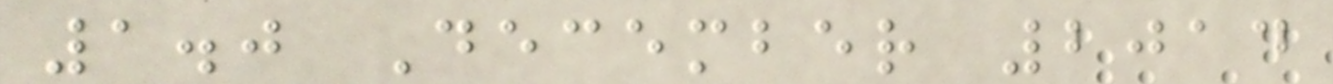1.0 December 2014
